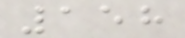158
